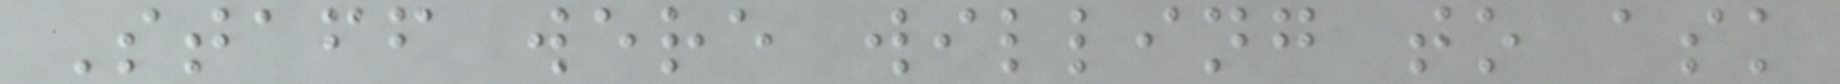Staff were willing to ask
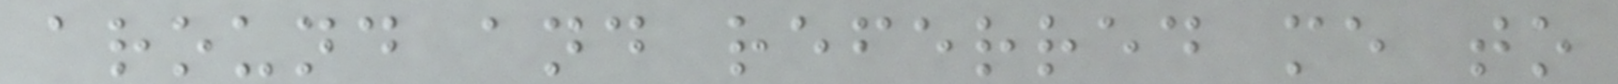around and referred me to
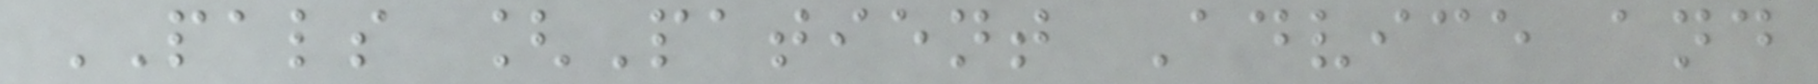PALS [Patient Advice and
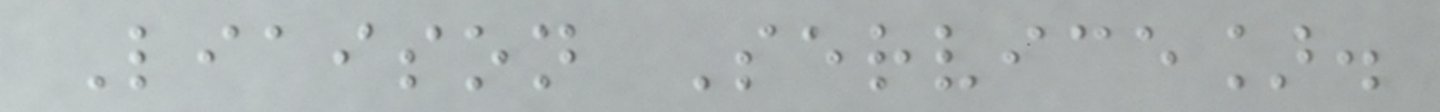Liaison Service].
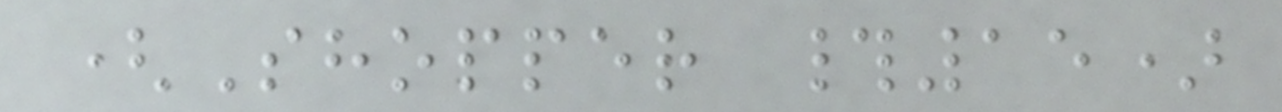(Shopper #15)
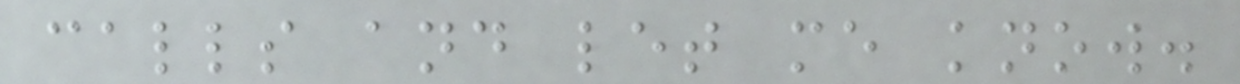calls and let me know.
